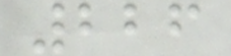226
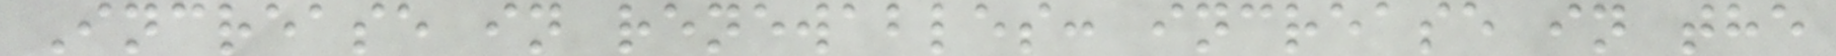Increase in renewables: increase in the
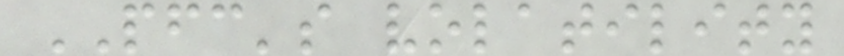PFC's volatility
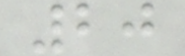20
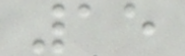15
